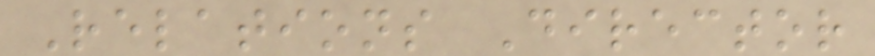Relations Director
